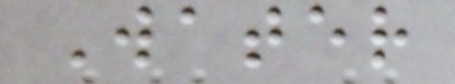Water
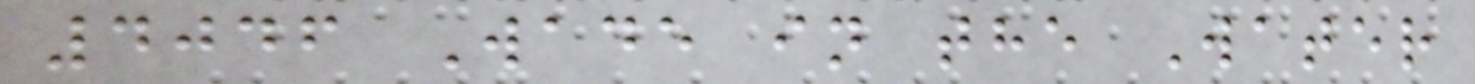4046 Wade in the Water
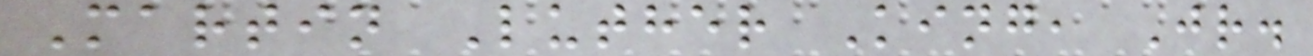Martin Luther King, Jr.
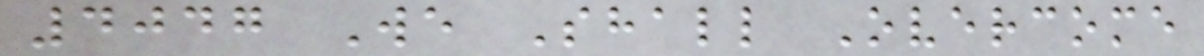4047 We Shall Overcome
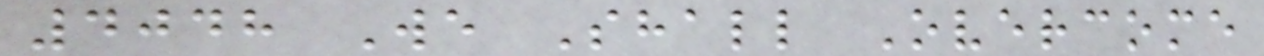4048 We Shall Overcome
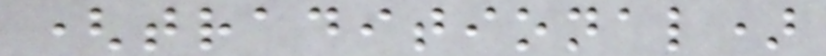(traditional)
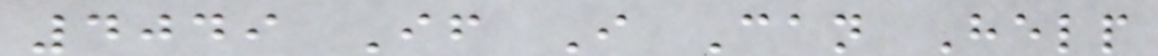4049 If I Can Help
